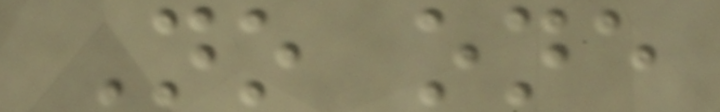No one
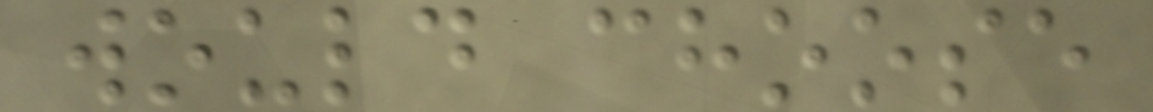would choose
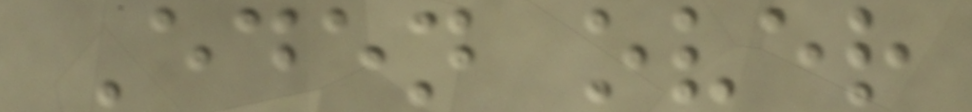Eden over
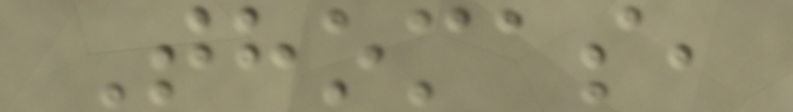Thomas,
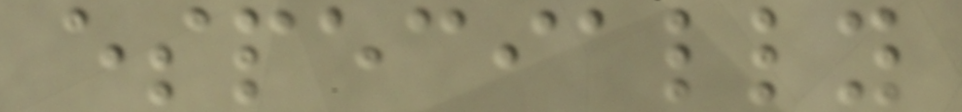especially
